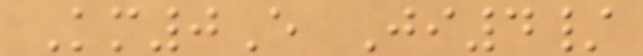Km0E Ji4/
